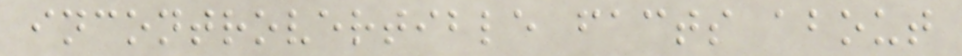incontrovertible facts about
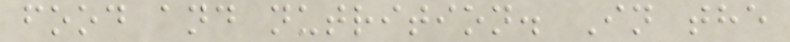food and nutrition. In the
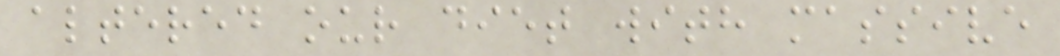altered our diet with massive
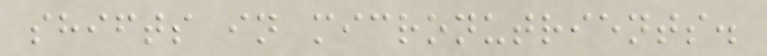shifts in micronutrients.
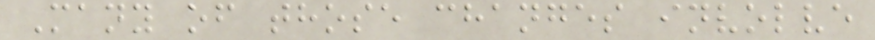Many of those changes involve
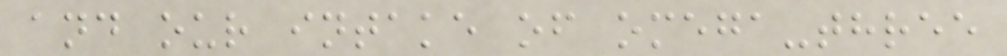and our intake of omega-three
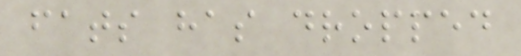fats has dropped
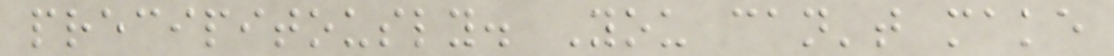precipitously. You can't make
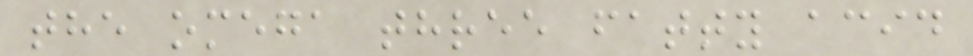the omega three fatty acid
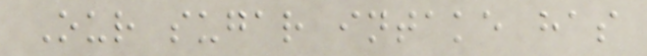Our sugar intake has
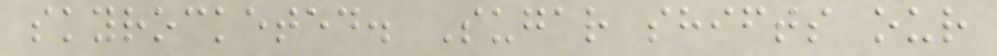skyrocketed. Sugar shifts our
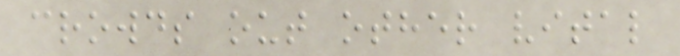crowds out other vital
